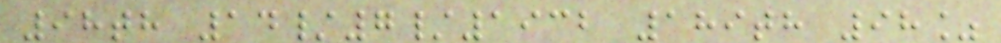98th 14/7/1932 189th 98%
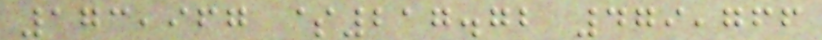173,967 $217.72 479,766
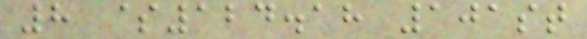8 $124.18 101st
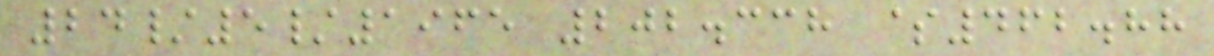24/5/1965 202.338 $462.88
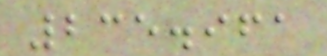235.961
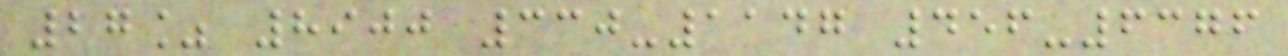27% 8900 330-1147 456-6376
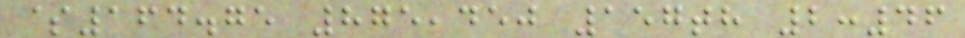$164.75 875,450 157th 2:46
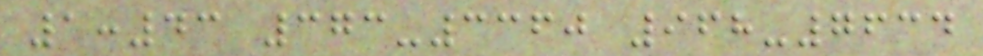1:43 373-3360 968-7634
